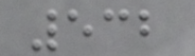532
